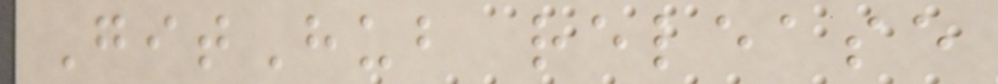GitHub release
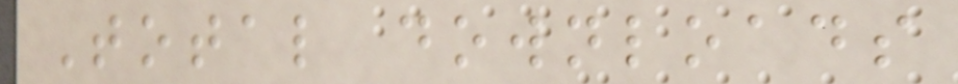Total downloads
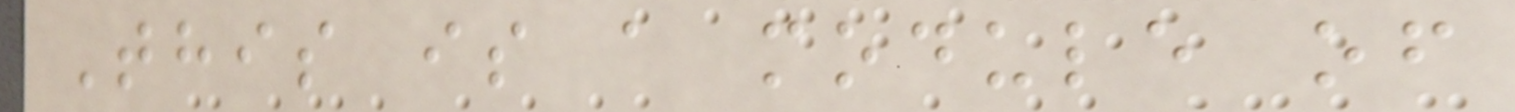This is a module of
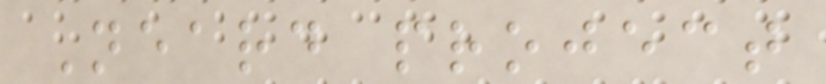Neard project
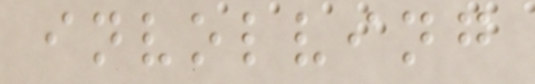involving
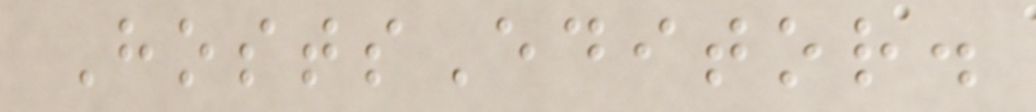HostsEditor.
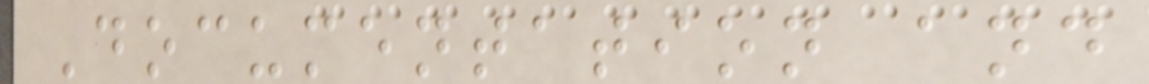Documentation and
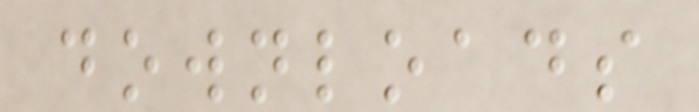downloads
